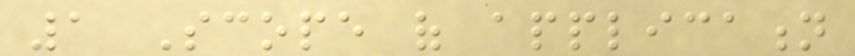1 Scope of application
